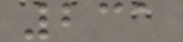231
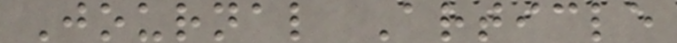Journal Article
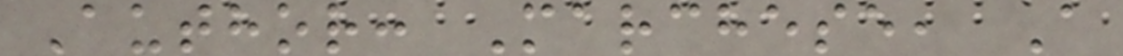Author: Marchese, A
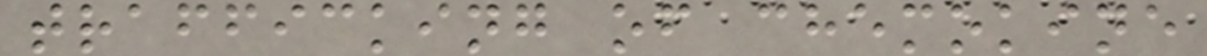trafficking of chemokine
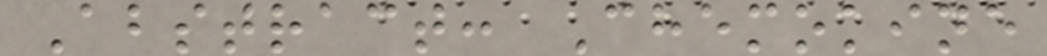Abstract: Chemokine
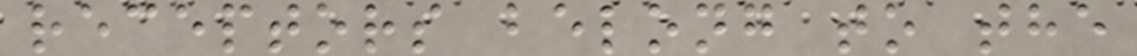receptors belong to the
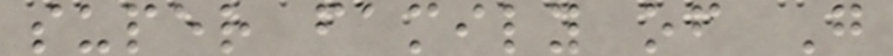super family of G
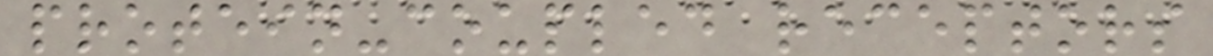protein-coupled receptors
